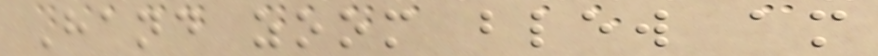Hand zoom blew am
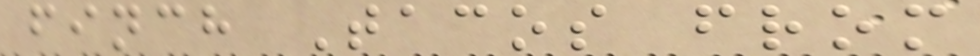finch Tacos from
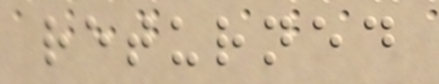returned
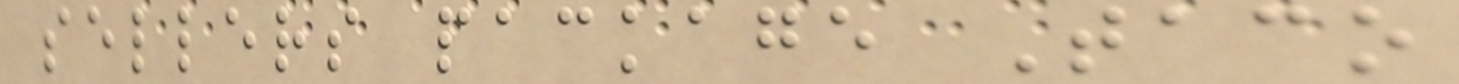sellers package Taco
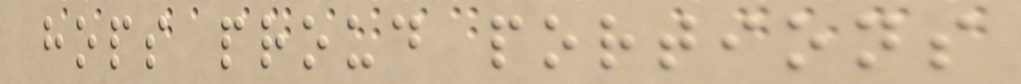hops proud portions
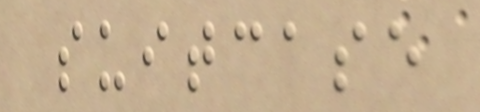suitcase
